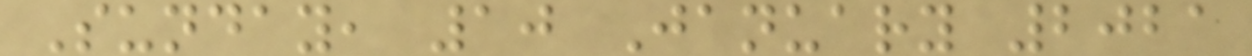Sunday, 10 January 2021
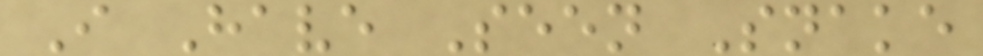I Have Seen Snake
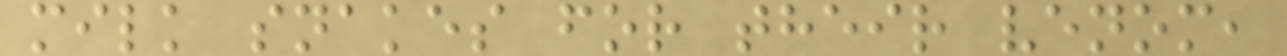milk snakes for their venom,
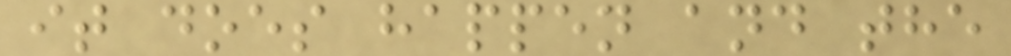it does happen and the
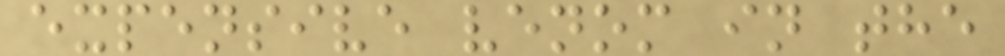expensive venom in the
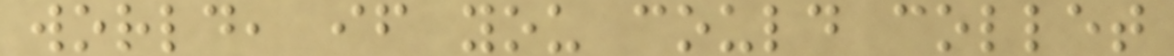world, if you could collet
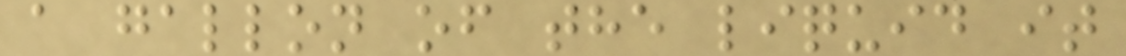a gallon of the liquid it
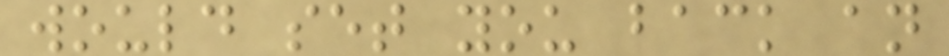would set you back an
